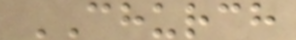CHURCH
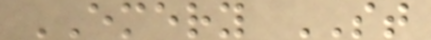EMERY ST
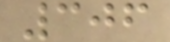306
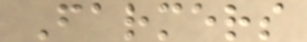Farmers
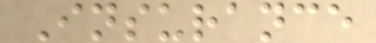Insurance
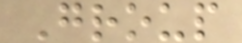Group
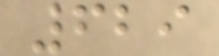629
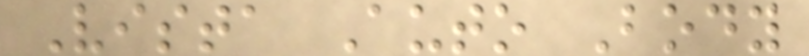Vista Auto Body
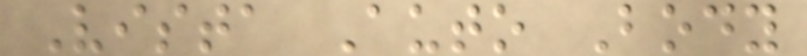Vista Auto Body
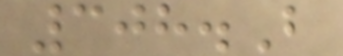308.B
